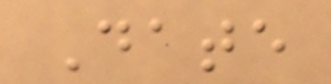Date
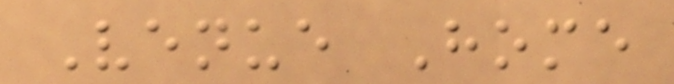Venue Home
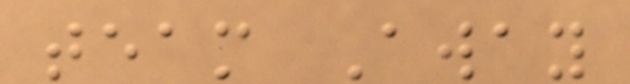team Away
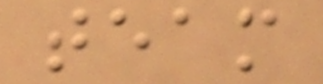team
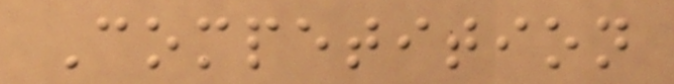Competition
